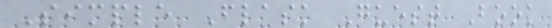Simple Flask Guest Book
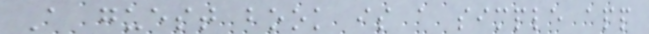A guest book is a simple app
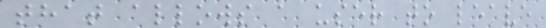that allows a user to leave
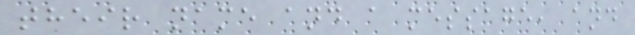their name and a message, and
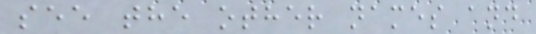see the other names and
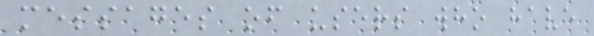messages of users who have
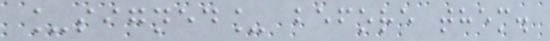_signed_ before them.
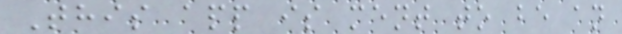This app is ment to be an
